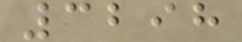3298
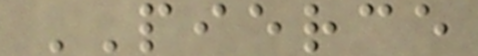PIERCE
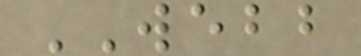WEBB
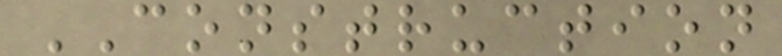CONSTRUCTION
